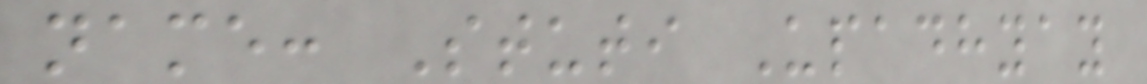name: Stuti Upadhyay
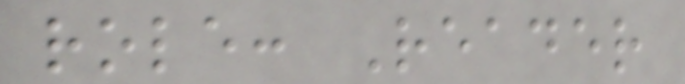role: Reader
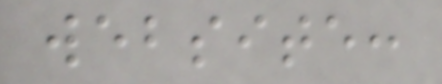website:
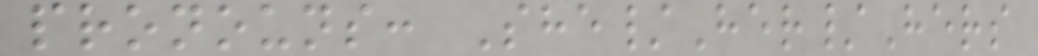pronouns: She/Her/Hers
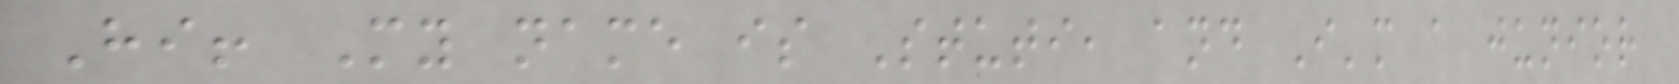Hi! My name is Stuti, and I'm a junior
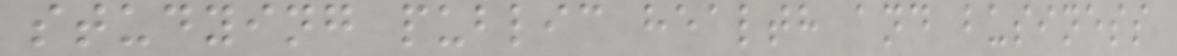studying public health and business
